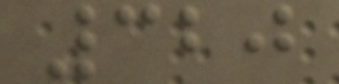320
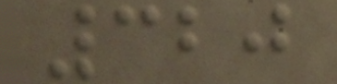320
